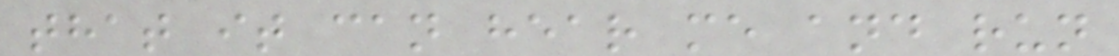that it can hear me and run
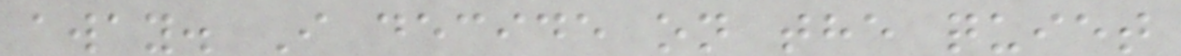away. I decide on the quiet
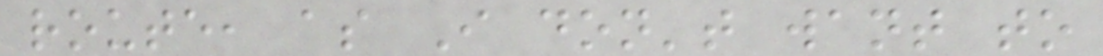route, as I don't want to
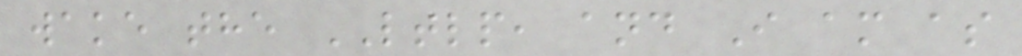wake the LTLP, and I am as
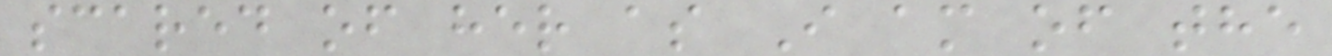scared of her as I am of the
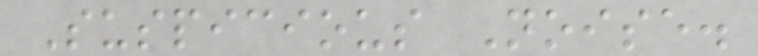Suspicious Noise.
